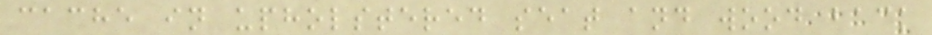cache in upholstered seat and wood back
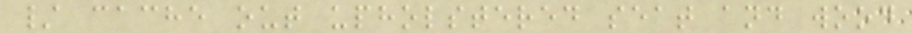/ cache out upholstered seat and wood
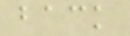back
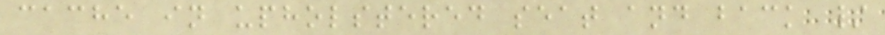cache in upholstered seat and back /
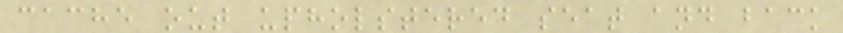cache out upholstered seat and back
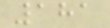181
